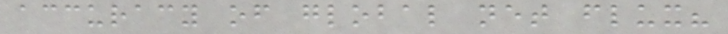accuracy of global net flux?
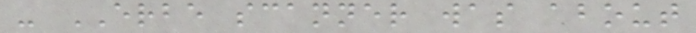- ERBE scanner was about
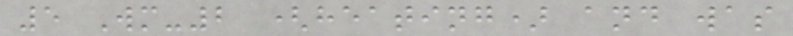5 Wm-2 (heating) and was
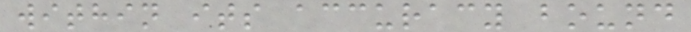within its accuracy bound
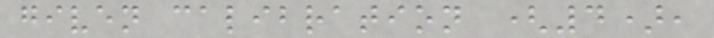given calibration (4),
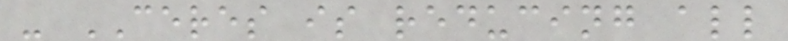- CERES is reducing all
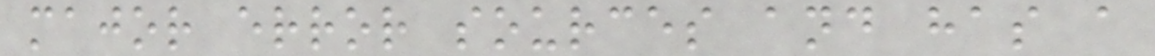major error sources and has a
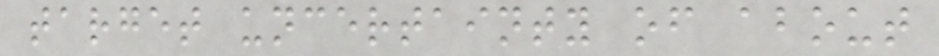target uncertainty of about
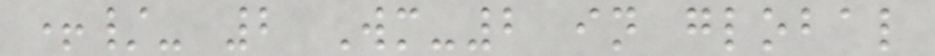+/- 2 Wm-2 in global
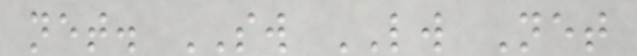net. SW LW Net
